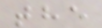the
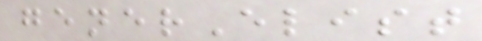generElist
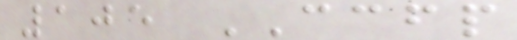105 CCFP
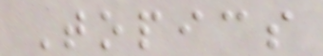Topics
